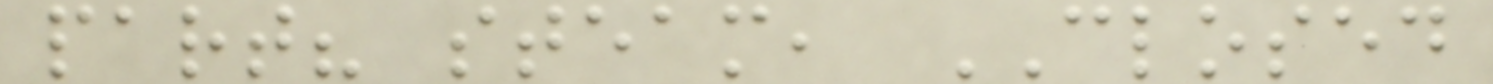part? steam, CLOSED
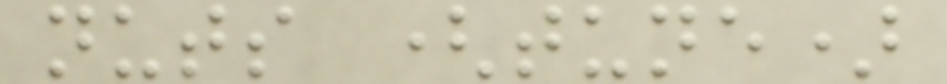nuts (tune)
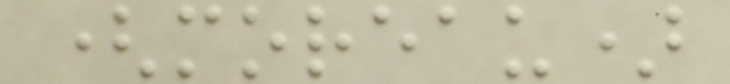(moreau)
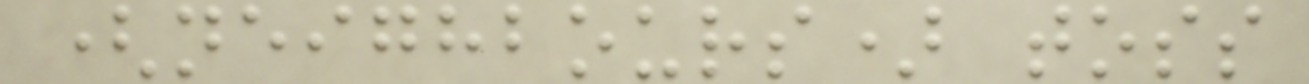(neighbours) toss
